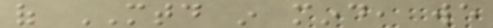of MTD in mind, we
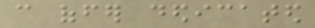can offer dedicated
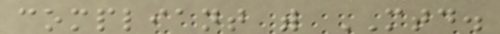compliant with MTD.
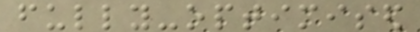fully-optimised
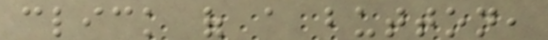click of a button,
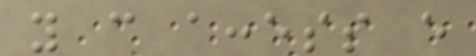you can access every
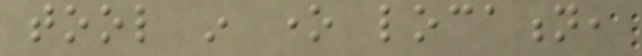tool in one location,
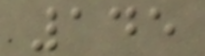145
